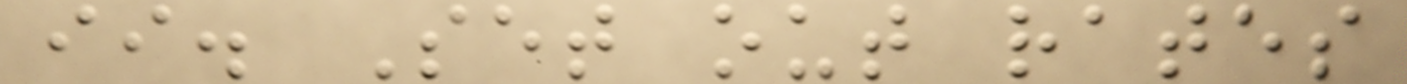ii. Set out rates
